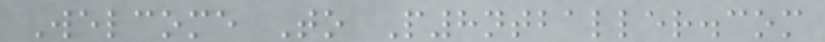Welcome To P8ntballer.com
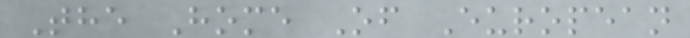The Home Of European
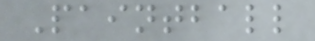Paintball
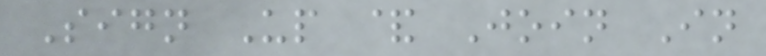Sign Up & Join In
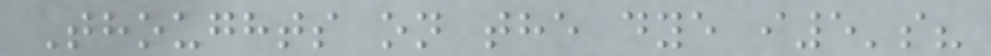Thoughts on the dye i5's?
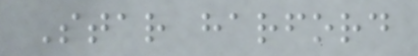Star harford
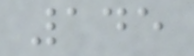145
